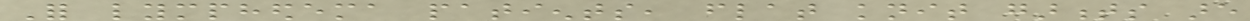For lymphedema patients, flat knit garments are
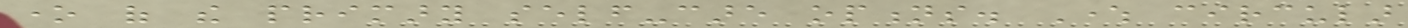one of the primary self-care options. Where circular
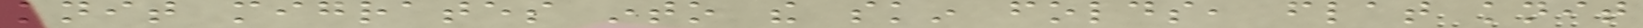knit migrates into the skin folds, flat knit
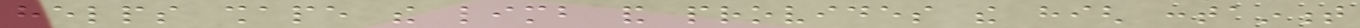helps shape the limb and provides the high containment
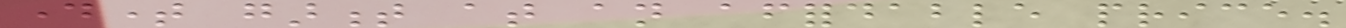daytime garment at an affordable price.
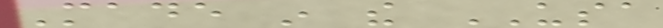Made in the USA
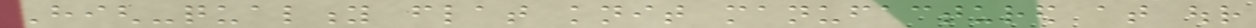High-quality flat knit manufactured at our
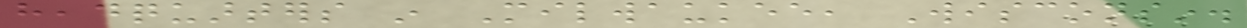headquarters in Milwaukee, Wisconsin.
